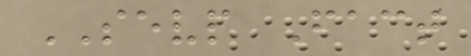SEVP Fact
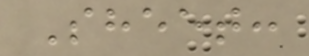Sheet:
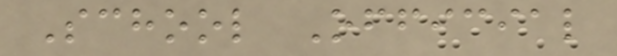School Official
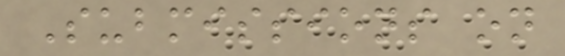Submissions on
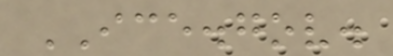ICE.gov.
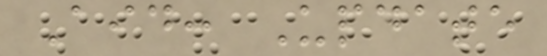Aid: Update
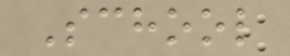School
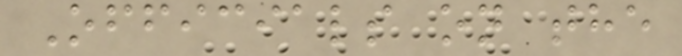Officials on the
